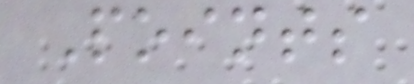Points
